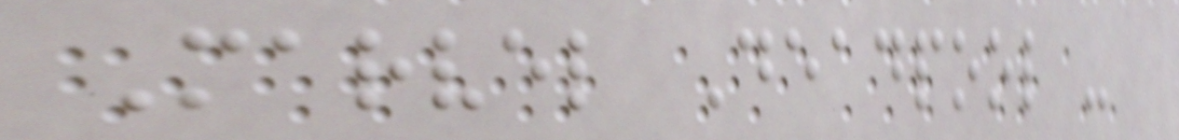Marvel Deadpool -
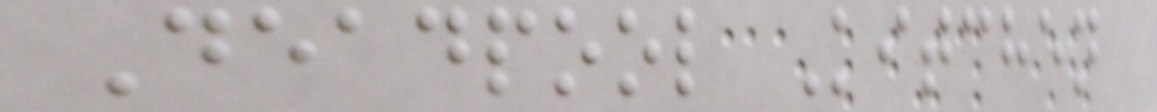Deadpool Kitchen
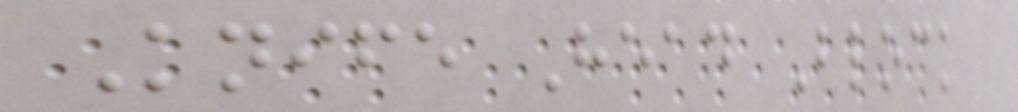Knife Head Block
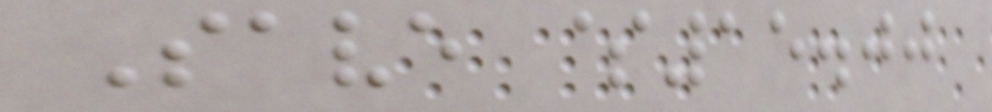Save $15.00
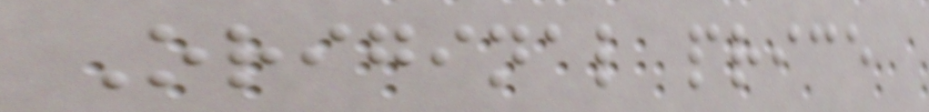Original price
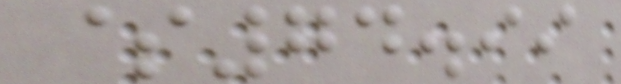$74.99
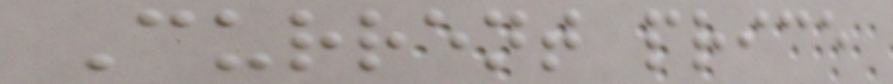Current price
